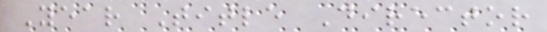Year Title Director
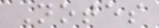Notes
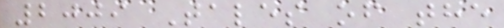2009 Tales of the
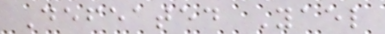Defeated Yael
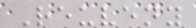Reuveny
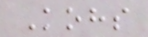Kohs
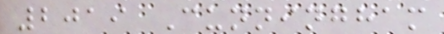2019 Cunningham
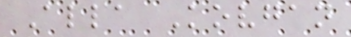Alla Kovgan
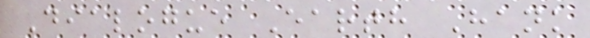Dialogue Earth Hank
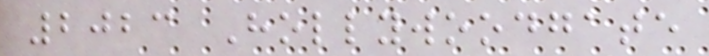2023 Hollywoodgate
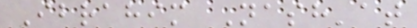Ibrahim Nash'at
